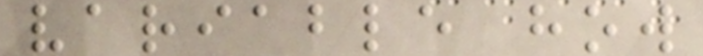variable how
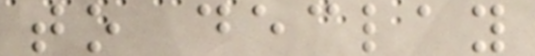to declay
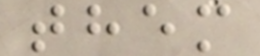them
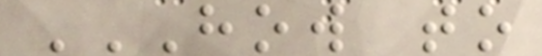HOW TO
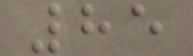85
